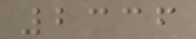2336
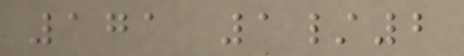171 1/2
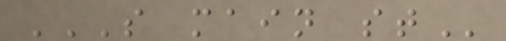S MAIN ST
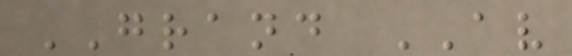GRAND AV
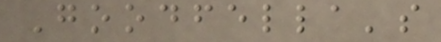Goodfella's
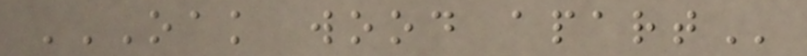OAK WOOD APART
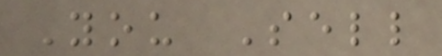You Sell
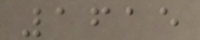1615
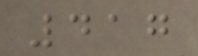417
